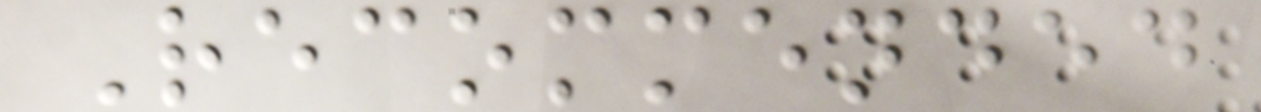Recommended
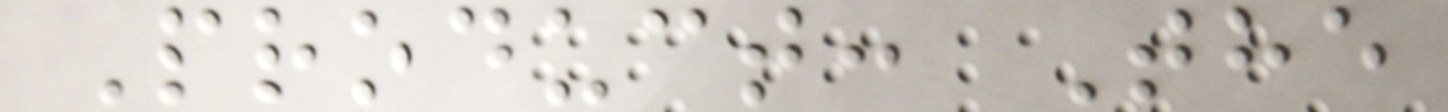Product: The
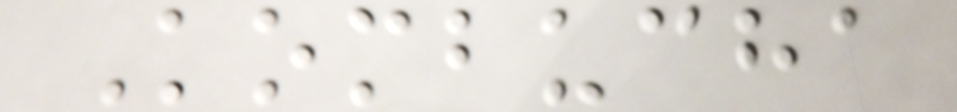Kombucha
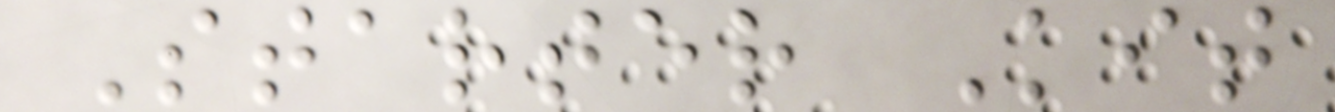Starter Kit
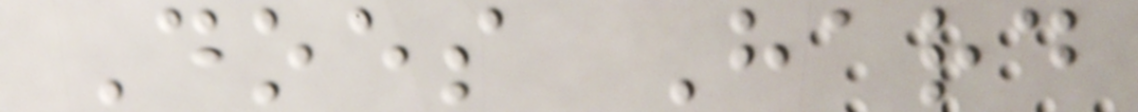Does Hard
